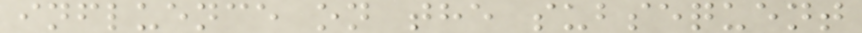influence on the subsequent
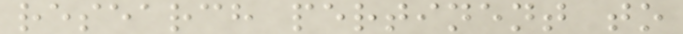research pertinent to
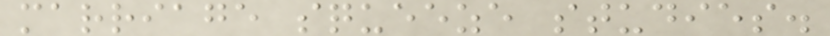marriage squeeze studies.
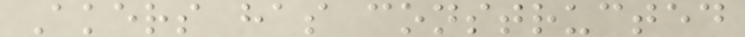Akers has constructed
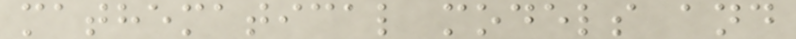mathematical models and
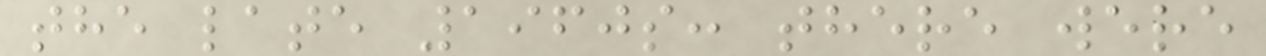the late 1960s: there were
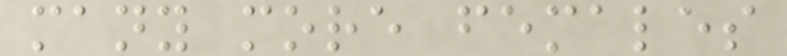many more females
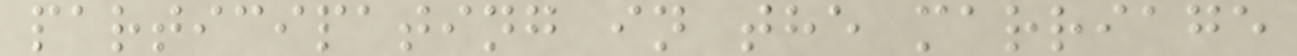participating in the marriage
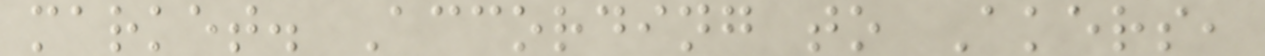market. According to Akers,
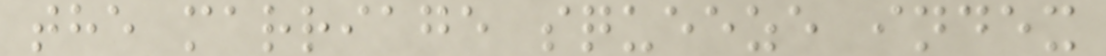the marriage squeeze index
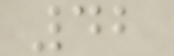42
